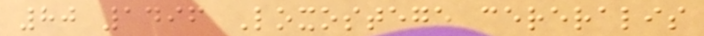80 1496 Loxostege cereralis
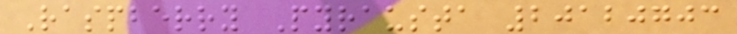Raspberry Pyrausta 20120703
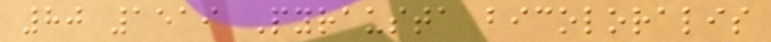80 1519 Pyrausta bicoloralis
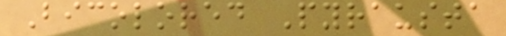Bicolored Pyrausta
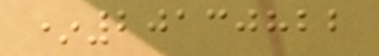*20130822
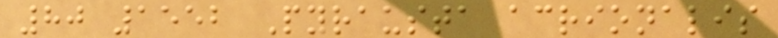80 1552 Pyrausta acrionalis
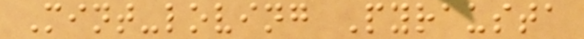Mint-loving Pyrausta
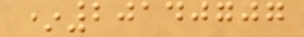*20140707
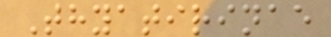Thyatirinae
